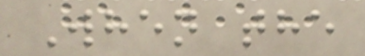When the
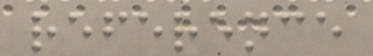reference
